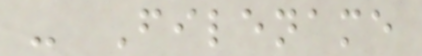- Filename
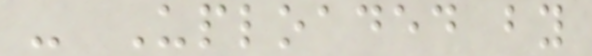- Uploaded by
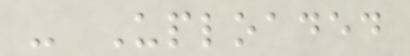- Uploaded
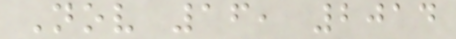Nov 16, 2014
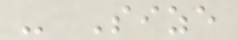- Size
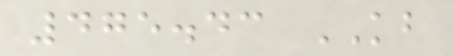475.43 KB
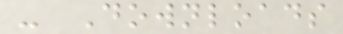- Downloads
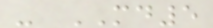- MD5
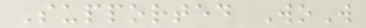Supported WoW
